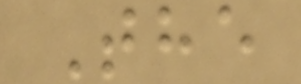The
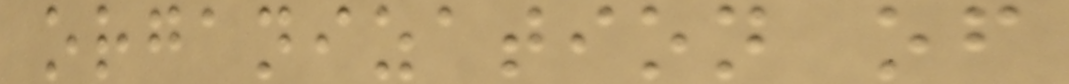organization of
